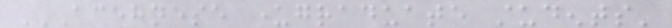ACEHNESE UNDERGRADUATE STUDENTS'
